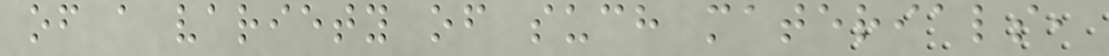of a variety of such materials,
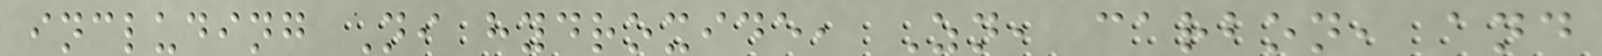including Ni hydroxide, Zn, carbon, and
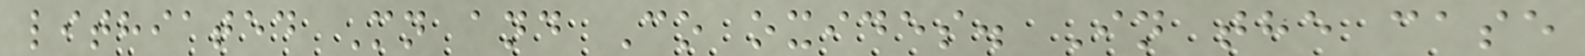lithiated Mn and Co oxides. In the case
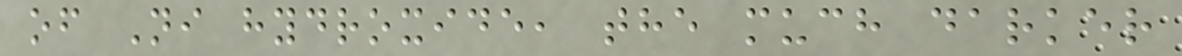of Ni hydroxide, the much darker
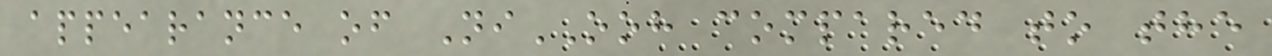appearance of NiOOH compared to the
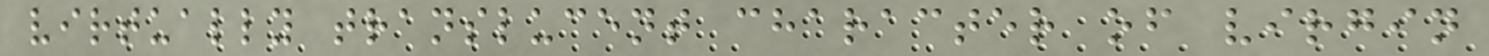virtually translucent character of virgin
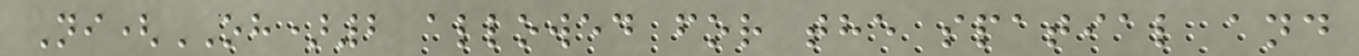Ni(OH)2 allowed for the spatial and
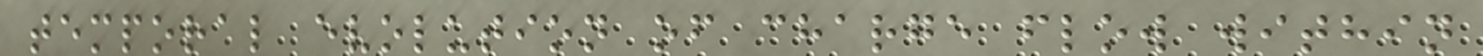temporal evolution of charge flow within
